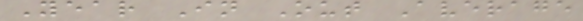Year In Out Average
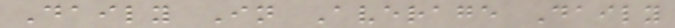Daily In Average Daily
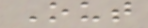Out
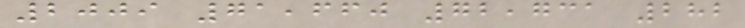2009 71,660 72,731 282
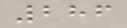286
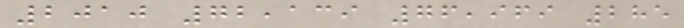2010 72,139 76,969 285
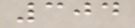304
